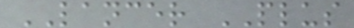LANCER PLUS
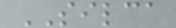SILCA
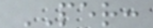PER:
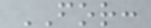FOR:
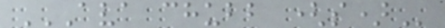AVA CHUBB (S)
